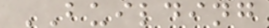BUILDING
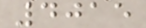4015
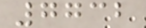7732
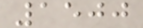1500
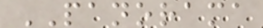PANORAMA
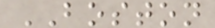BOSTON
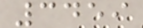3459
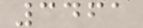3461
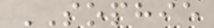SOPHIE
